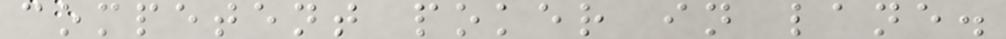competent poker in lane.
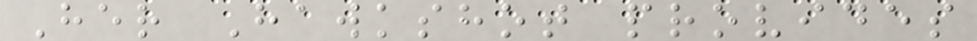Her Hawkshot provides
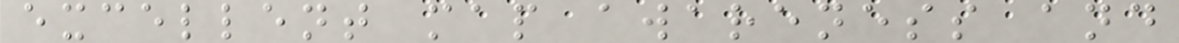excellent map awareness and
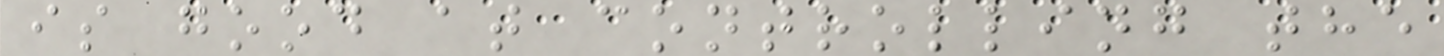is good at controlling the
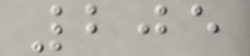205
